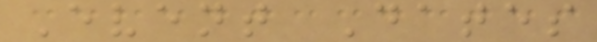Event Dates
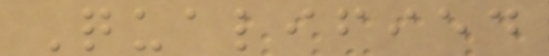Qualified
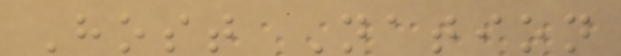Host Nation
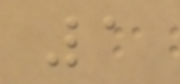1
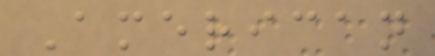American
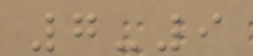7-9
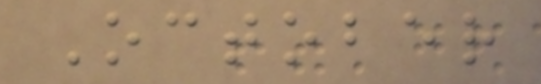October
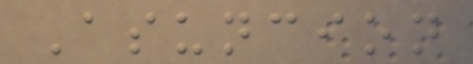Asuncion
